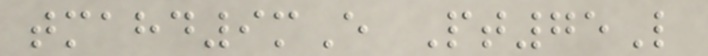tmahd9mE Pt75L
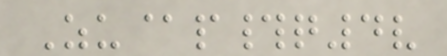Zu@p#q4v
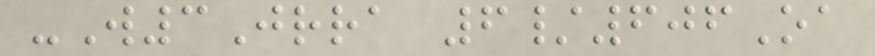-W3Jrra 6/606Oa
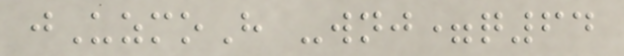jUzmoH -wnj=q64
